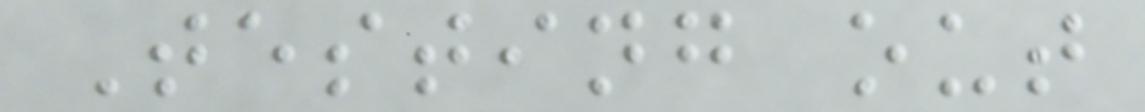Testing out
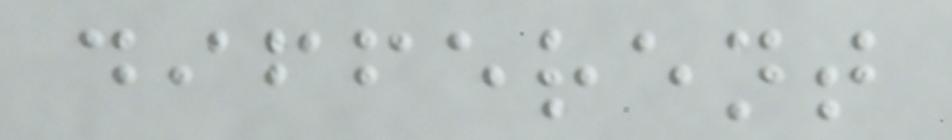different
